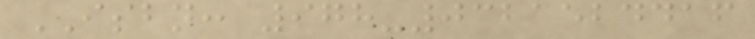ISBN: 978-0321524416
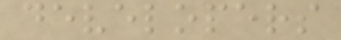developers
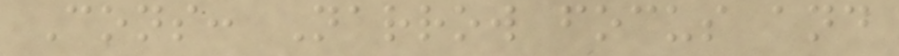Cons: Narrow focus and
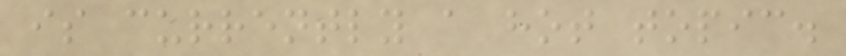is currently a hot topic.
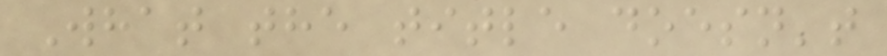What the title doesn't
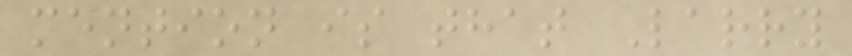mention is that Larry
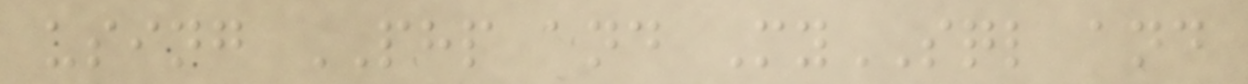using PHP and MySQL and
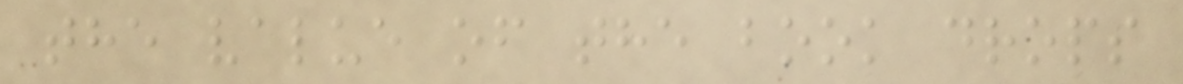the value of the book drops
